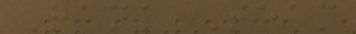Rank Team
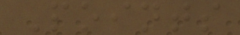Points
